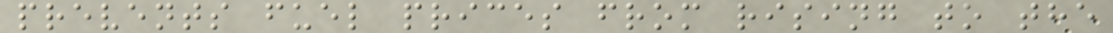prevents fuel prices from rising to the
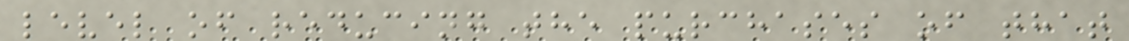level of reducing the purchases of that
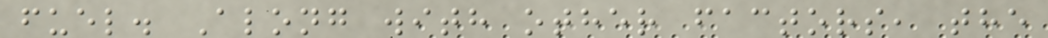fuel. Along with other factors, the
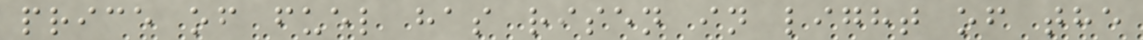price of fuel has risen in light of the
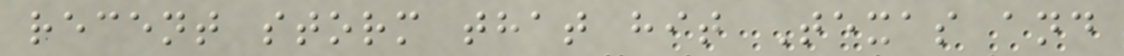recent storm that hit Texas and
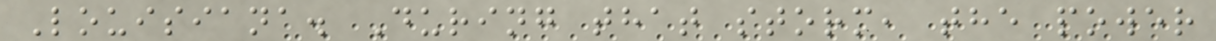Louisiana. During that storm, the power
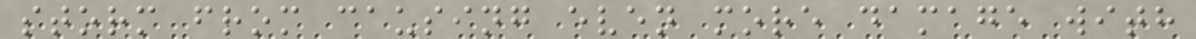storm from causing even more damage with
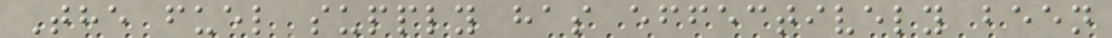The fuel supply has effectively been
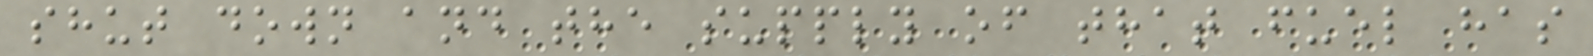shut down and the supply of that fuel has
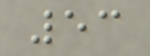53
